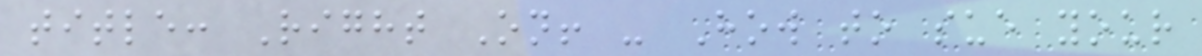title: Right On! - How to sue your
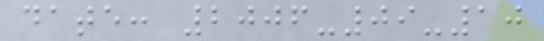date: 2006-09-10
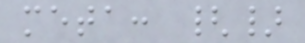meta: {}
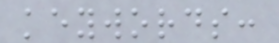keywords:
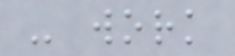- work
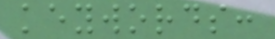keywords:
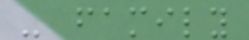- family
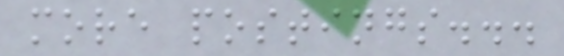more postings...
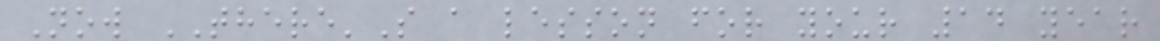Now THERE'S a lesson for your 14 year
